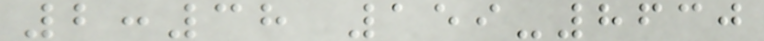2:38 159-8630
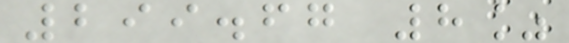299.67 8%
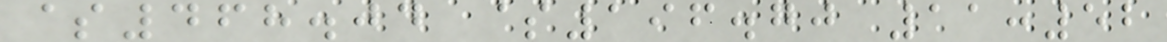$468.04 $196.70 11:52
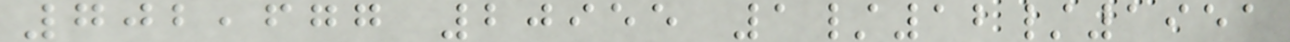702,677 20955 1/12/1951
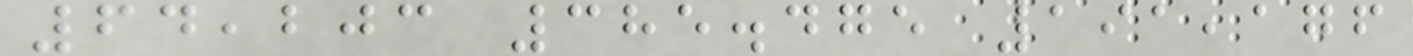64,203 385.475 191,176
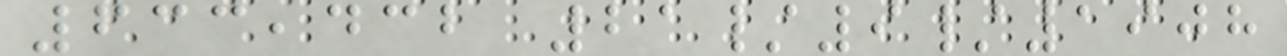633,432 21/9/1908
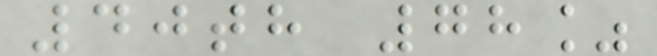40th 78%
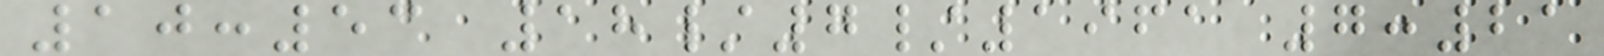10:53 18/7/1961 7:21
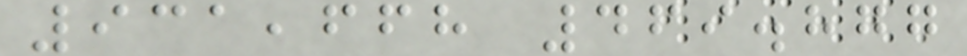931,668 469.877
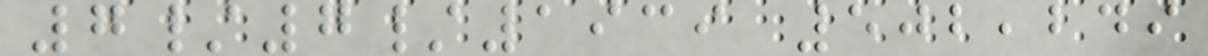7/7/1939 502,249
